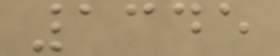1345
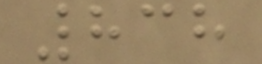838
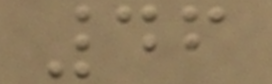46
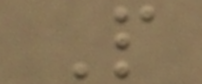P
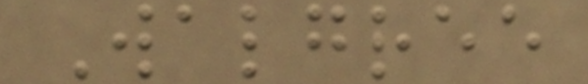Walgree
